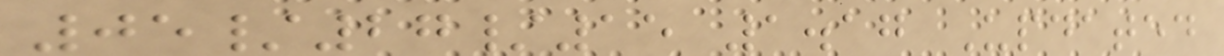05/27/15 1.17 Updated
